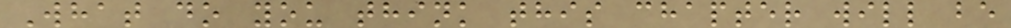What do you think this chapter will be
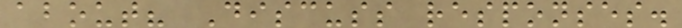about? Discuss responses.
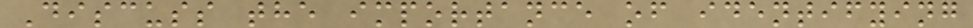Discuss the importance of identifying
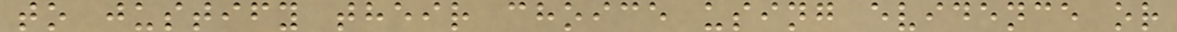to justify their choice using evidence or
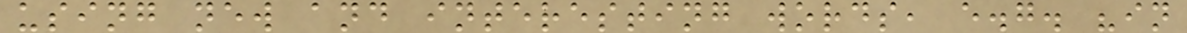using new and interesting words, e.g. "in
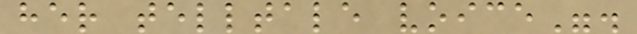her telltale voice".
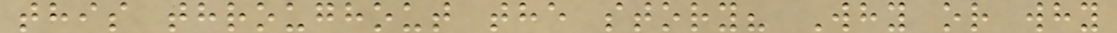this throughout the story? Why or why
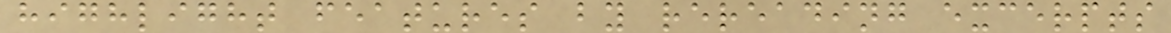highlight features by rereading excerpts
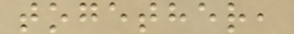together,
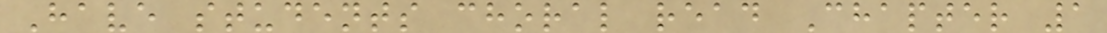Have students choral read Chapter 1
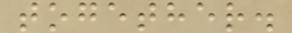together.
